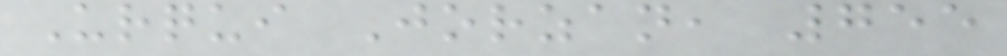Urqui Jorzan, 755
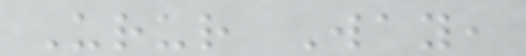Urur Way,
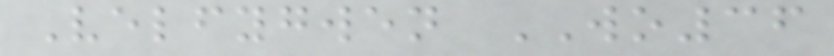Velfygwen WO36
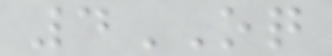4OQ
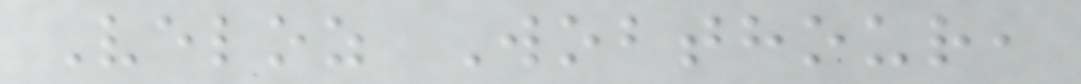Veloz Wobthour,
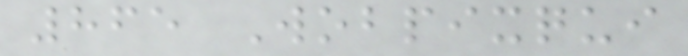865 Wobpixqui
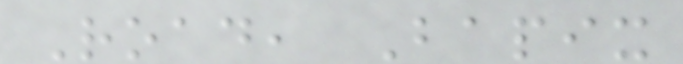Road, Bapix
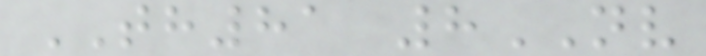TH81 8NV
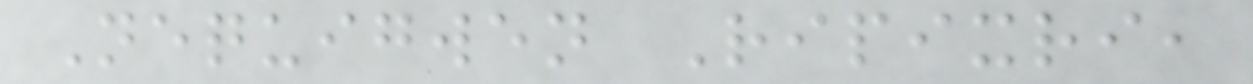Nequigwen Ripixri,
